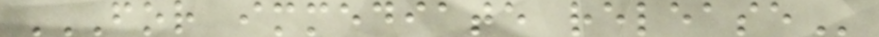FOR IMMEDIATE RELEASE
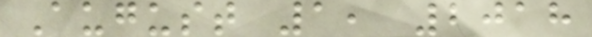August 1, 2018
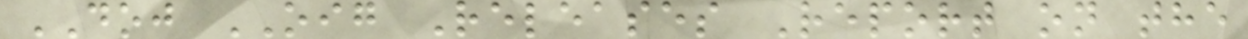DOJ OIG Releases Report on the
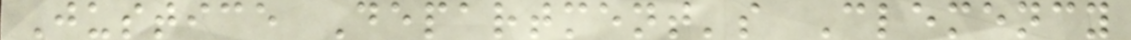Justice Department's Clemency
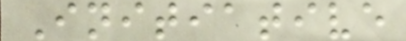Initiative
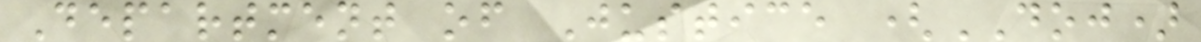Department of Justice (DOJ)
